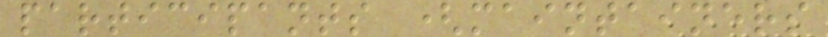participants (maintainers
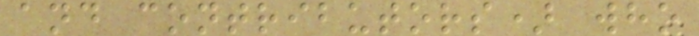and contributors) who
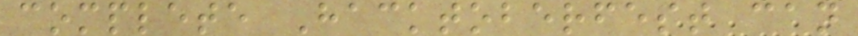complete Hacktoberfest can
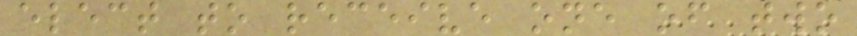elect to receive one of two
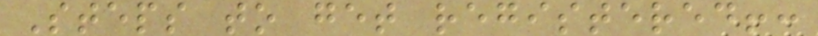Steps to get registered!:
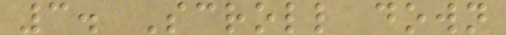3. Scroll down
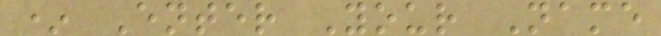* Enter Your Name
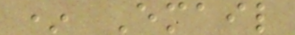* Email
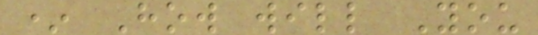* How will You
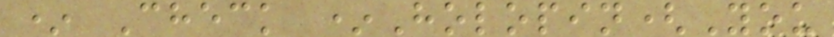* Check *Holopin(You
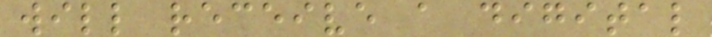will receive a digital
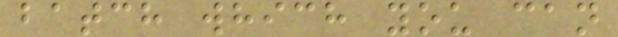batch which you can
